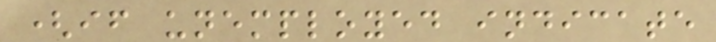(if unemployed indicate
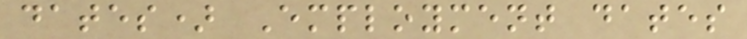dates) Employment dates
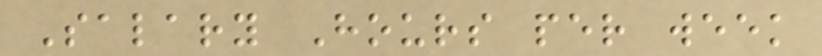Salary Hours per week
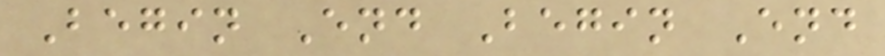Begin End Begin End
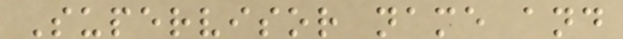Supervisor name and
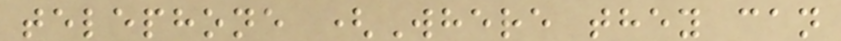telephone (Where they can
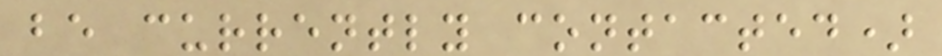be currently contacted)
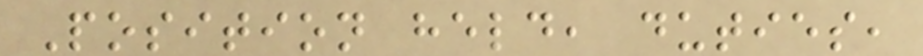Position held, duties,
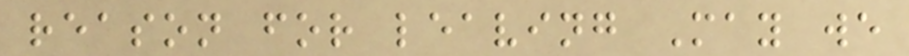reason for leaving May we
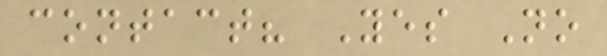contact? Yes No
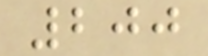200
